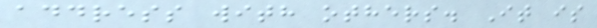address with others. It is
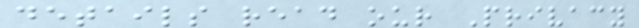details read our Privacy
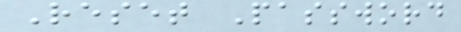Reset Password
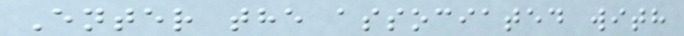Enter the associated with
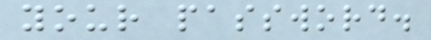your password.
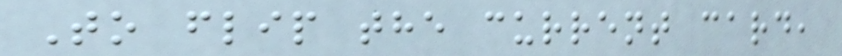To flip the current card,
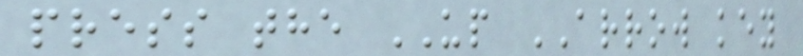press the UP ARROW key
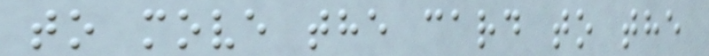to move the card to the
